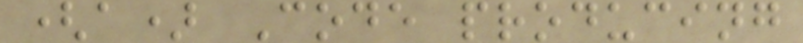(a) Code producing
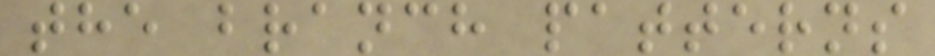the branch patterns
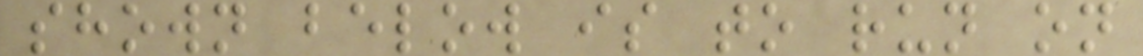shown below is to run on
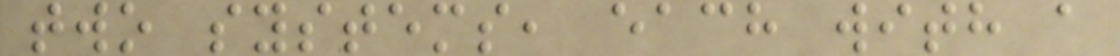two systems, each with a
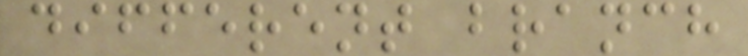different branch
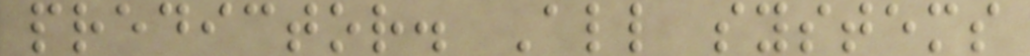predictor. All systems
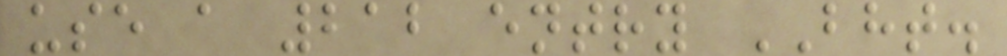use a 212 entry BHT.
